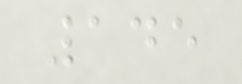145
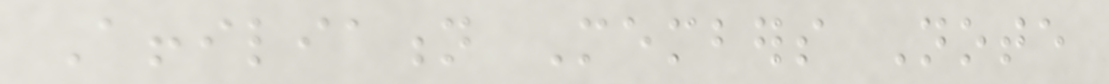Affiliation Members Note
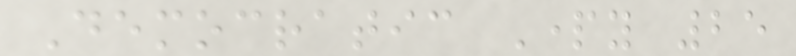Democratic Party 25
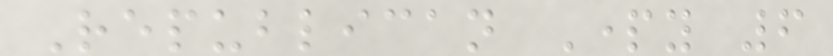Republican Party 6
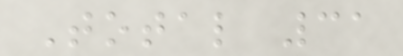Total 31
